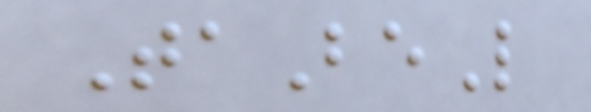TaBeL
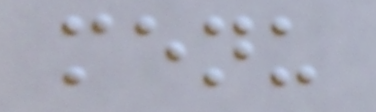menu
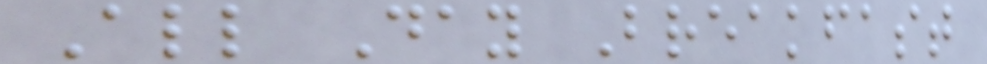All Day Breakfast
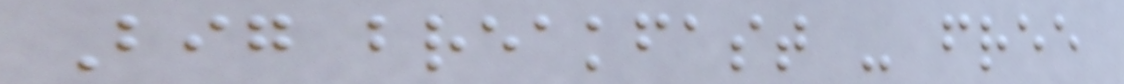Big breakfast - free
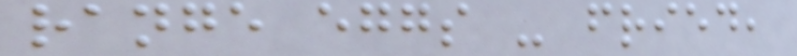range eggs - fried,
